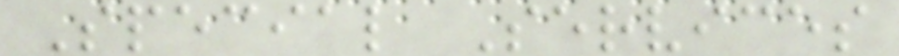Special Services
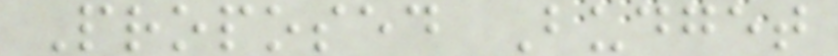Proposed Budget
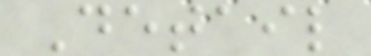Detail
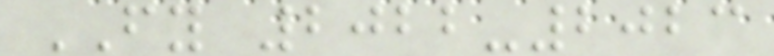FY 2022-2023
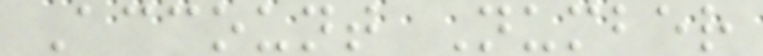Account Number
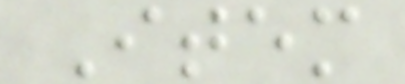Item
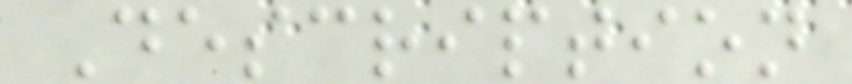Description
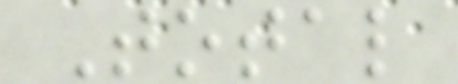Total
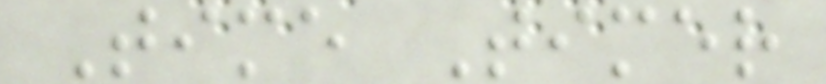Time Timer
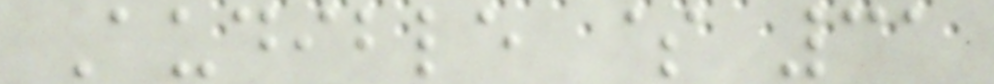Audible $ 31
